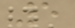5
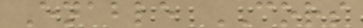Enable CORS
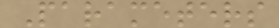Parameters
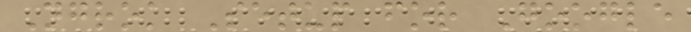Ngrok Setup for Google
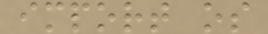import os
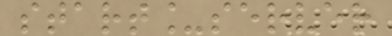start_server
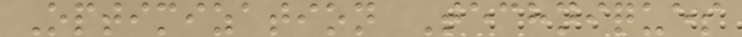Optimization Techniques
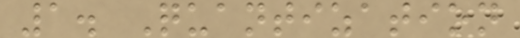1. Quantization
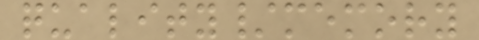quality/memory
